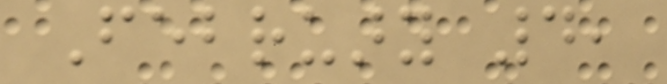February 4,
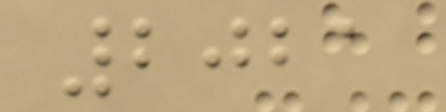2021
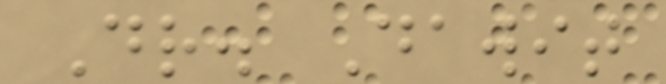Dr. Dawit
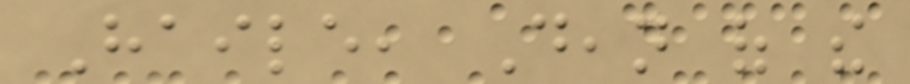Haile, Dean of the
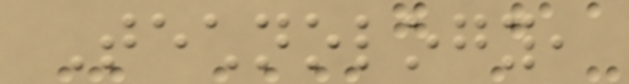Technology,
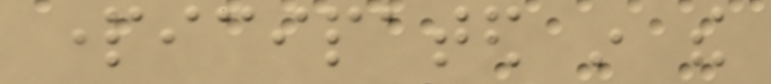participated in the
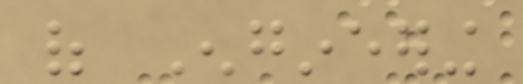of Engineering
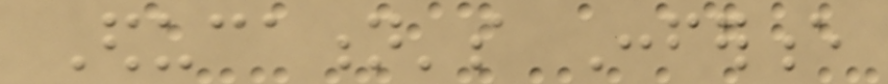Education's Conference
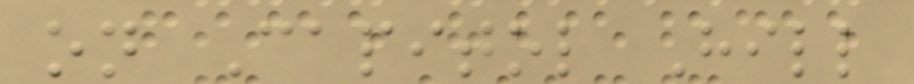on Capitol Hill
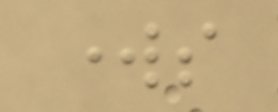works
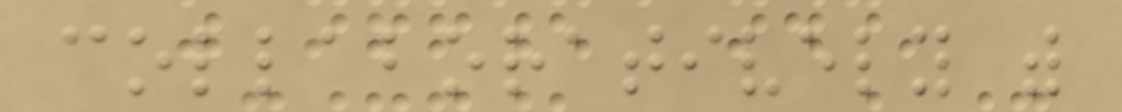collaboratively with
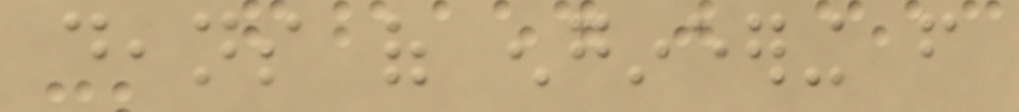deans of engineering from
